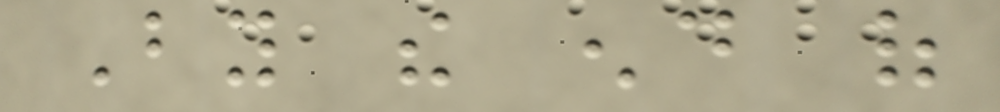By the end of
